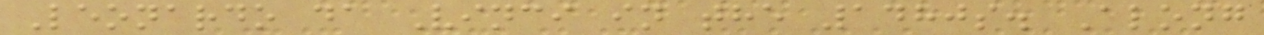Leonardo da Vinci in the 1480s. Along
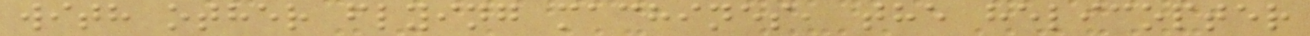with other flying machines, the helicopter
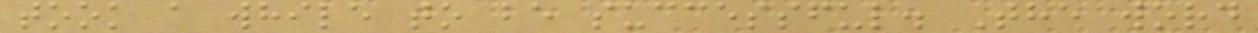took a while to be successful. The word
